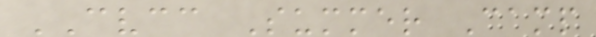CVCC Summer Camp
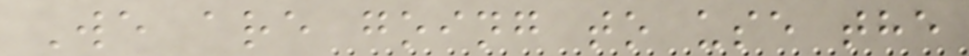We are going to use the
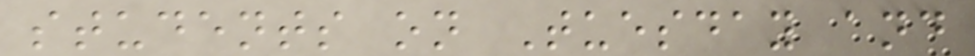students on Tuesday and
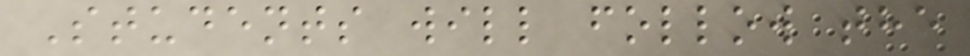Students will follow the
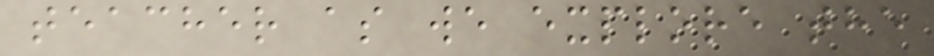teacher as we explore the
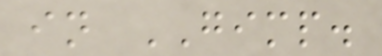in GIMP.
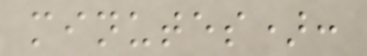minutes):
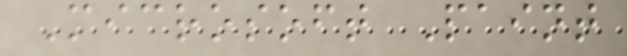Microsoft Paint
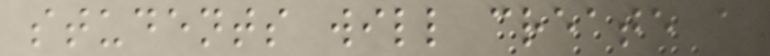students will create a
